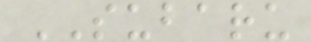SUBARU
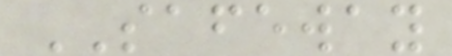SAFEWAY
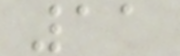11
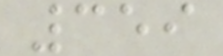359
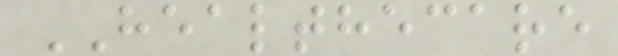HEALTHECARE
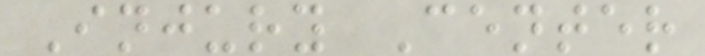Injury Center
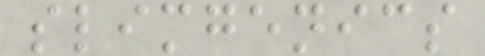slimgenics
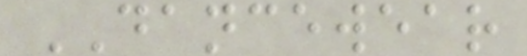DANCEWEAR
